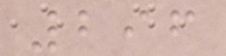296
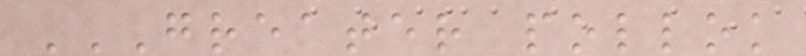GREATER POLLOK
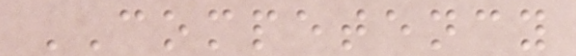COMPETENCY
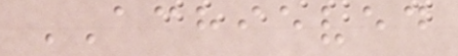ACHIEVED
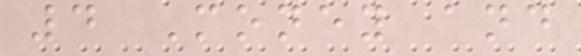4 Money and
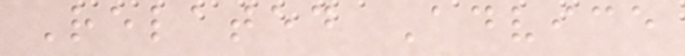Related Advice
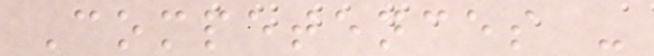Competences -
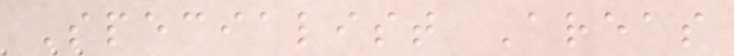Specialist Areas
